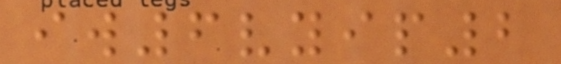iw6vyip2
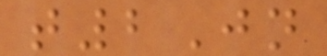t2Jn
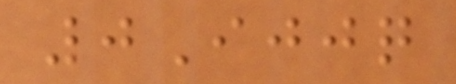0Ijjq
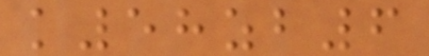k58zb6
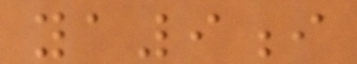ya9i
